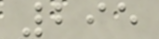295
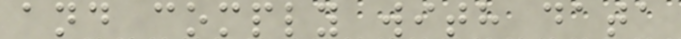and comply with data
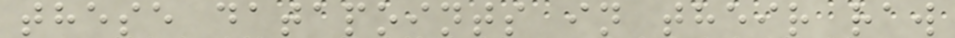these datapoints in their raw
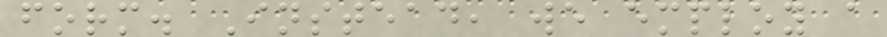form. Instead, we employ a
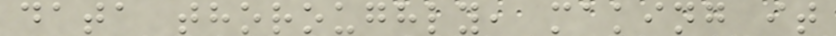data thoroughly, making it
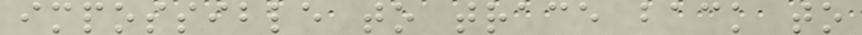impossible to trace back to
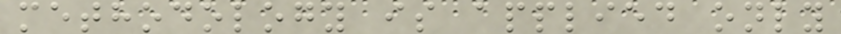methodology is applied only
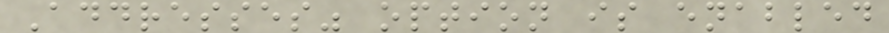Addresses" option is enabled
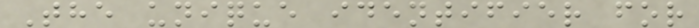The unique identifier for
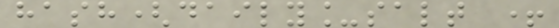hash(daily_salt +
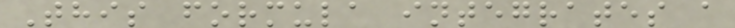This formula integrates a
